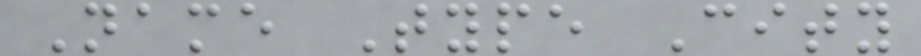Name Type City
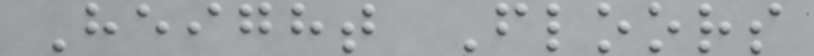Height Floors
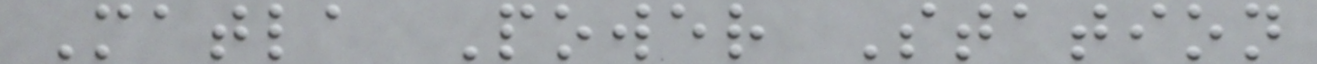Matla Power Station
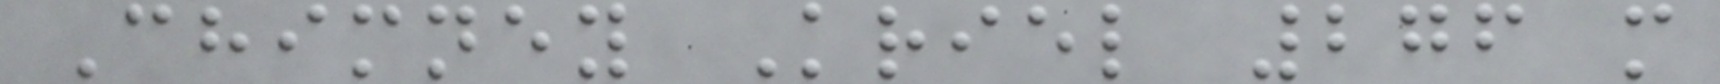Chimney Kriel 276 m
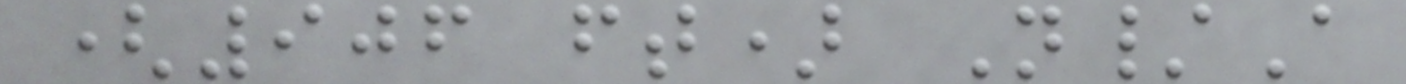(906 ft) N/A
